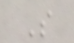S
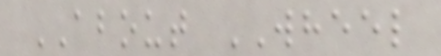ABOUT WHEEL
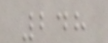248
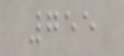755
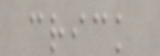crick
